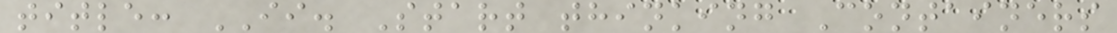title: II. Start thinking Containers
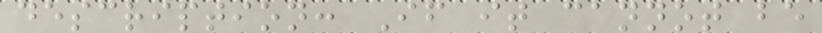description: If it cannot be
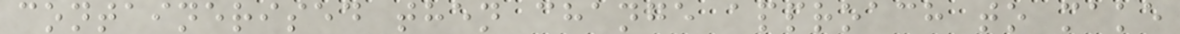containerised then change approach to make
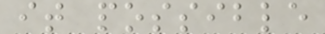it possible
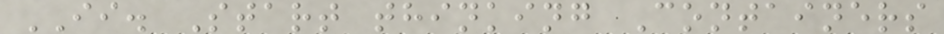II. Start thinking Containers
